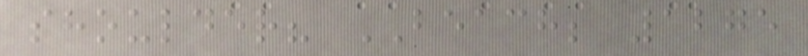shoulder? BEACH; 1275
